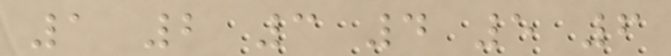1 2 3 4 5 6
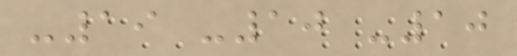-19 -10 -10
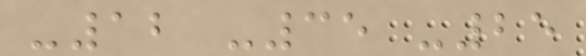-12 -35 -25
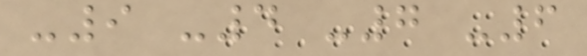-9 -4 -7 -6
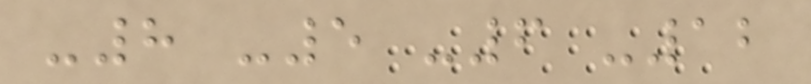-8 -5 -6 -12
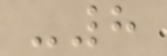-8
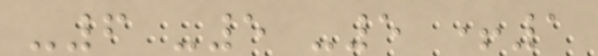-6 -5 -5 +1
